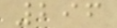296
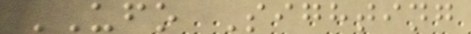UFO Sighting
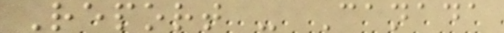Report - Canada
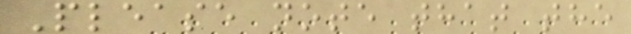Please note that the
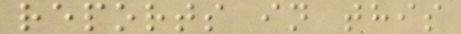reports in this
